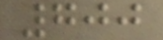700
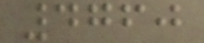4760
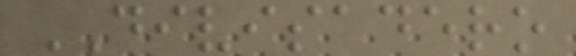DIVISADERO
